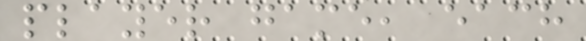player game, each
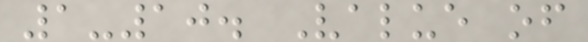1-10. Value of
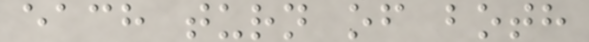each turn of both
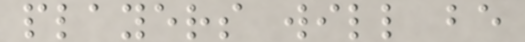players will be
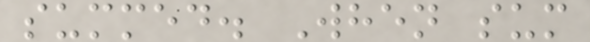summed. When sum
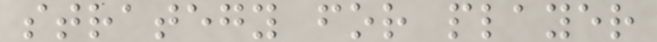strategy for player
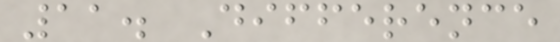11. Difference
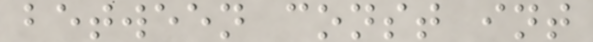between const int
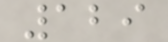129
